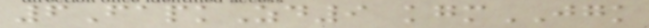6FapkZd9 kgmJGK
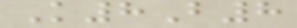K8B8
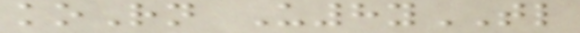koRn U8yTL
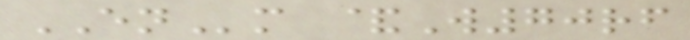ENm &W70rf
